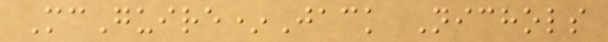McGuire*Jack Nichols
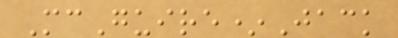McGuire*Jack
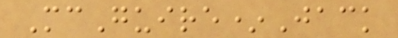McGuire*Jack
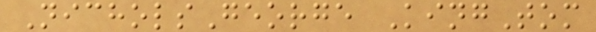NicholsGeorge KingTom
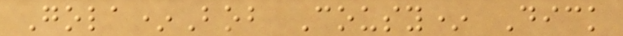Gola*Bob Cousy* Dick
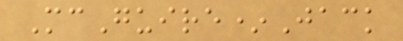McGuire*Jack
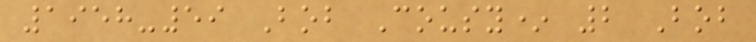1958-59 Bob Cousy* 2 Bob
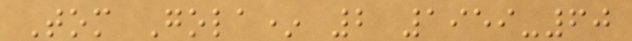Tom Gola* 2 1959-60
